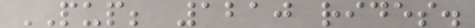PUP; 1210 rides.
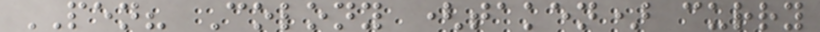PEN? Colony (taken) curry
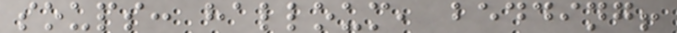soups: halloum, bedding!
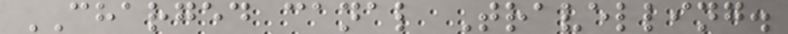CHARGED canal Travelling.
